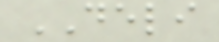DELI
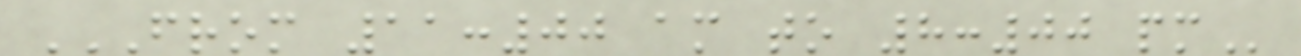FROM 11:00 AM TO 8:00 PM
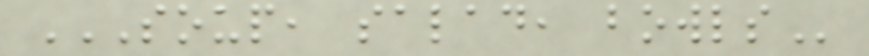SOUP, SALAD, BOWLS
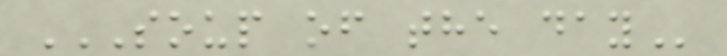SOUP OF THE DAY
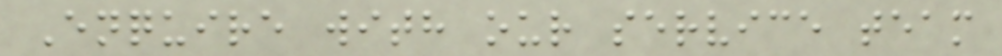Enquire with our service team
